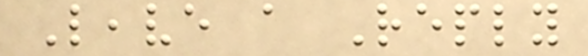Leave a Reply
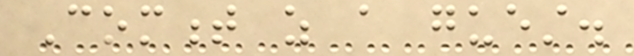Comment as a guest.
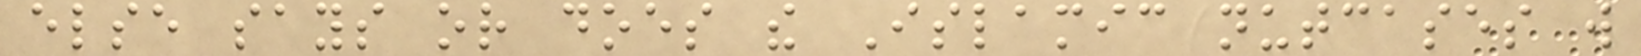else says or does the Islamic nutcases will
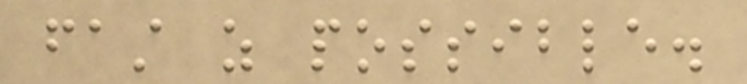fast as possible.
